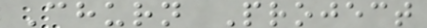Churn Project
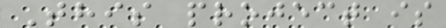This project is
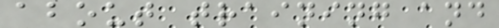about training and
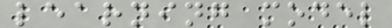learning model
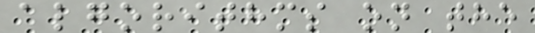algorithms on the
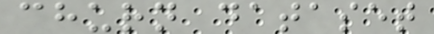churn dataset
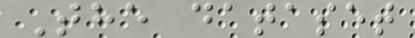The dataset
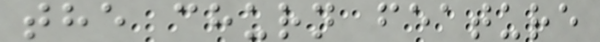the churn feature
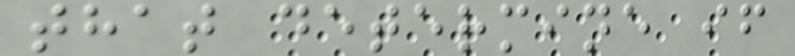that determine if
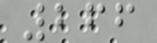266
